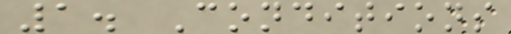1. Conditions
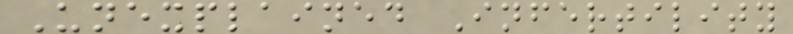Unexplained Infertility
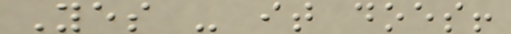Yes - it does!
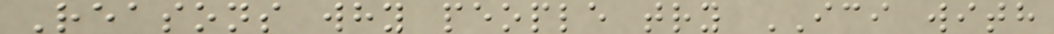Reasons why people try ICI with
